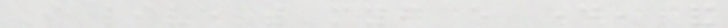I live with myself every day, and
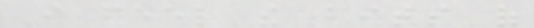I feel the bits of
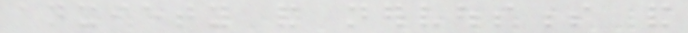anxiety and nervousness and
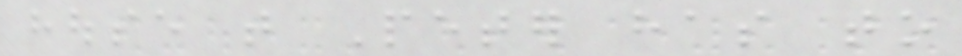house that Peter has to
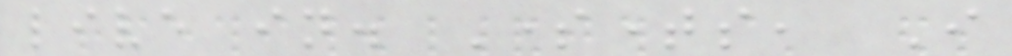live in. Sometimes, I
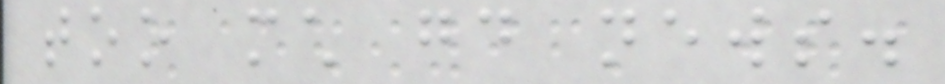too much good news.
